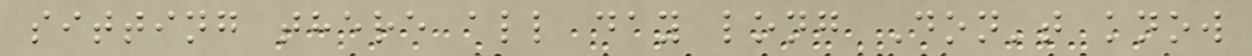sitting there all day long Don't know
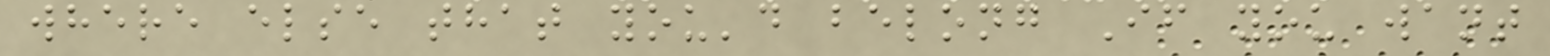where else that you'd belong If you want
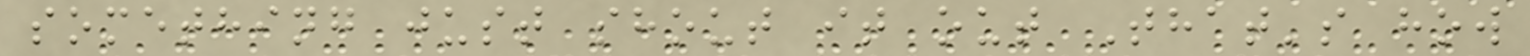something just shout it out That's how
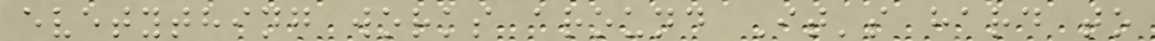evetything works around It's hard to
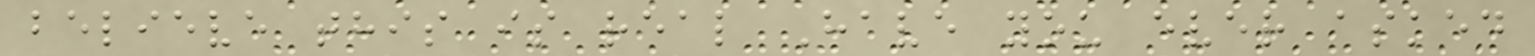believe this is real Have you ever asked
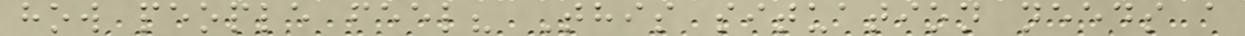how people feel? This situation needs a
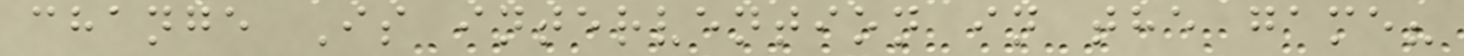change Is intervention in the game?
